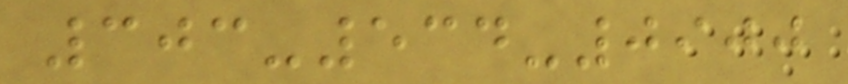303-534-0900
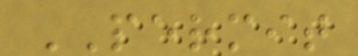PERMIT
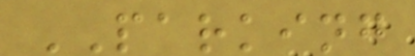PARKING
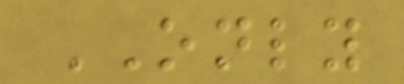ONLY
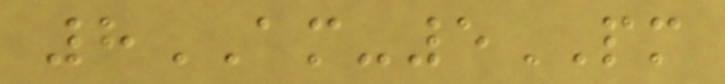8AM-5PM
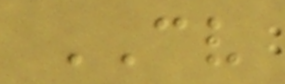CV
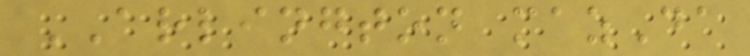ARLINGTON mazDa
